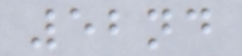52nd
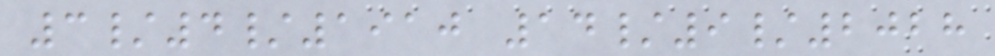3/4/1910 14/9/2028
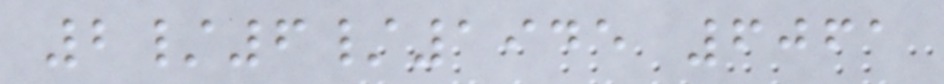2/6/1945 6061
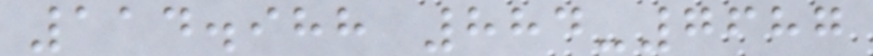114.988 884-7687
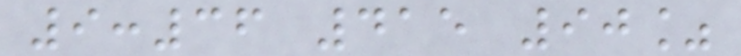9:36 415 90%
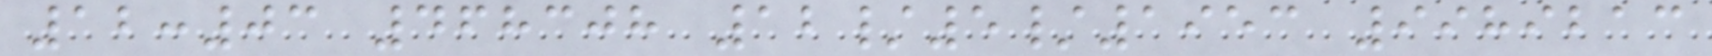12:03 468308 12/5/1953 9989213
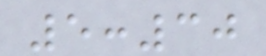5:30
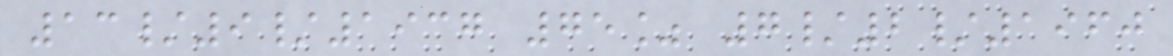13/9/1937 75% 7/2/1960
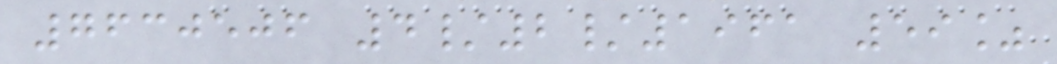7630506 4/2/1961 59%
